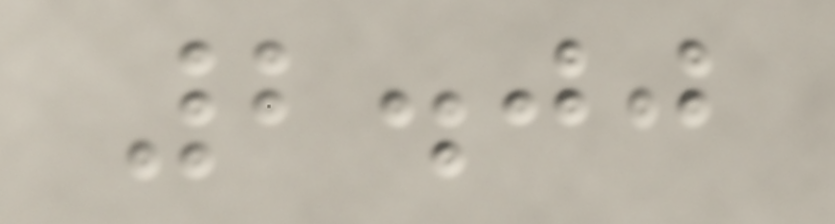2.00
